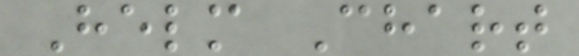Helm Chart
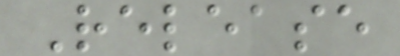Release
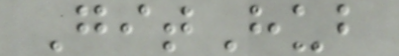GitHub
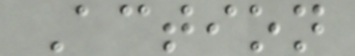Action
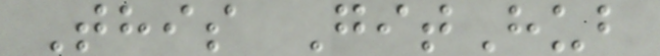This GitHub
